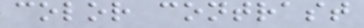color contrast
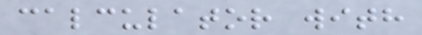calculator with
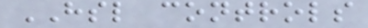HSL controls
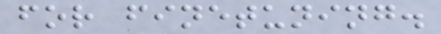for finetuning.
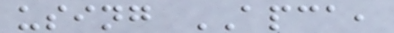using APCA,
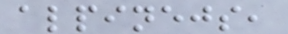alpinejs,
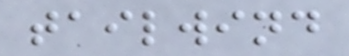tailwind
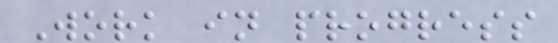Work in progress
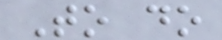To do
